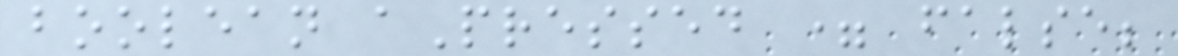boolean aPressed = false;
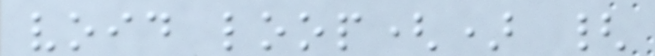void loop() {
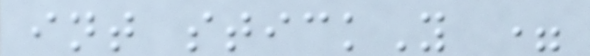int stickY =
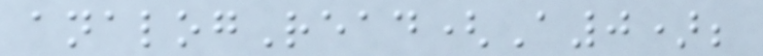analogRead(A0);
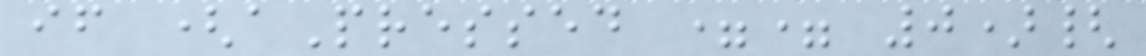if (aPressed == 0){
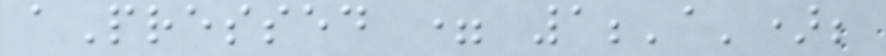aPressed = 1;'a');
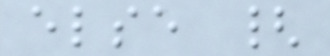else {
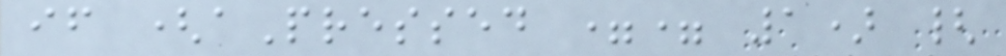if (aPressed == 1) {
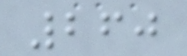260
